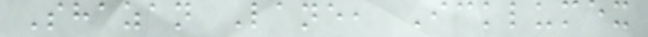Shazan Lane, Icklumex
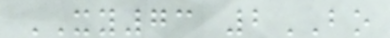XY73 2BO
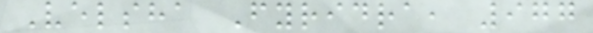Velsha Fyridra, 977
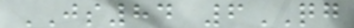JS84 6QG
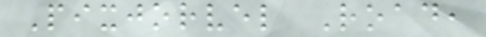Pixjorvel Road,
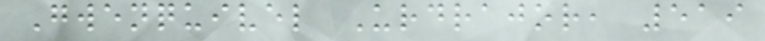Gwenquivel Urdrajor, 519
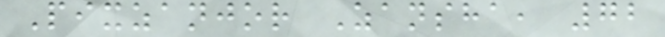Pixzanjor Zansha, 72
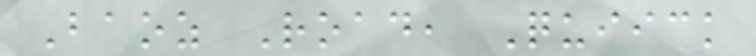Baoz Road, Quiick
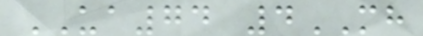UA74 4MH
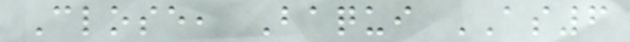Close, Baqui AS6
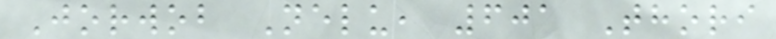Jorwob Nelu, 601 Thori
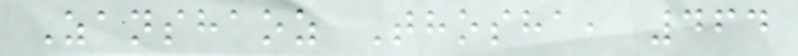Zanshaoz Thosha, 464
